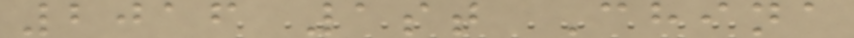2016 1st China
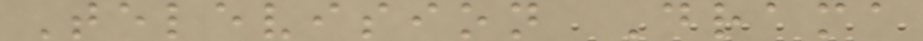Television Drama
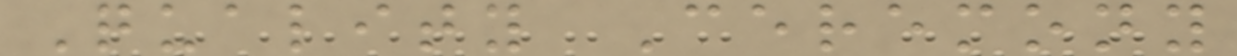Quality Ceremony
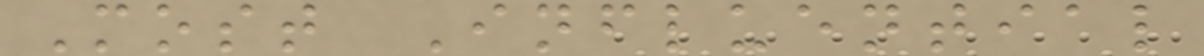Most Influential
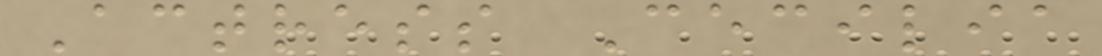Actress Cecilia
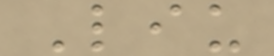Liu
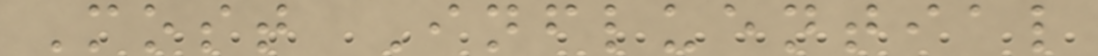Most Influential
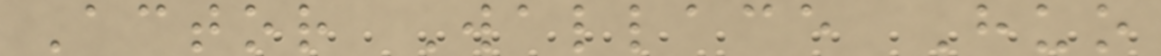Actor Wallace Huo
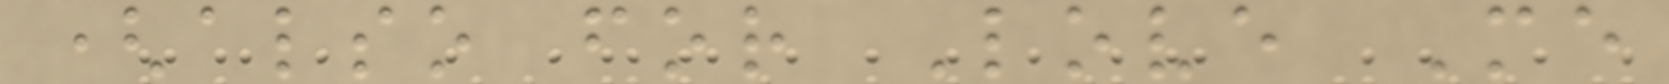(also for Love Me
